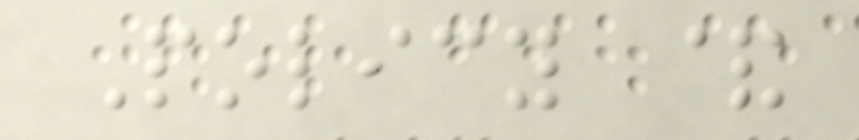Policy &
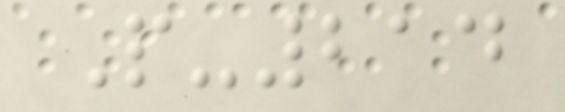P-214
